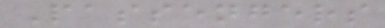Passengers
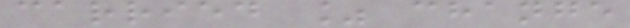carried % change
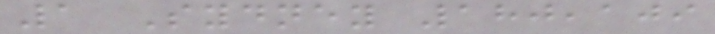1 Sydney 180,109
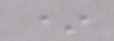*
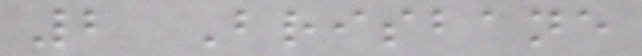2 Brisbane
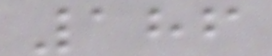186
